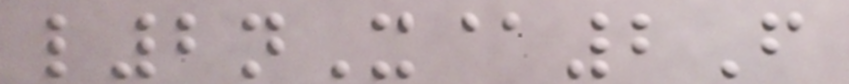l2nX@2F
